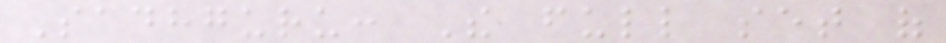Sadhguru: The full set of
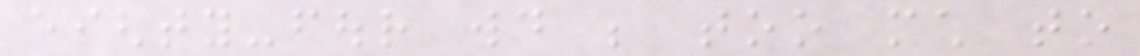eighty-four would be too much to
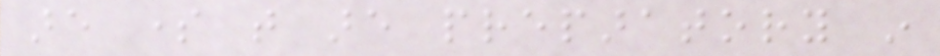are some that are preparatory in
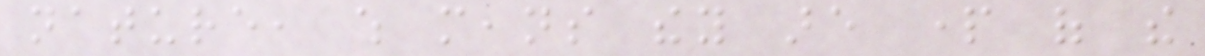nature, which means they are part of the
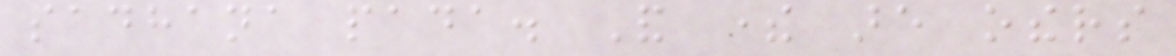sadhana pada. And there are others
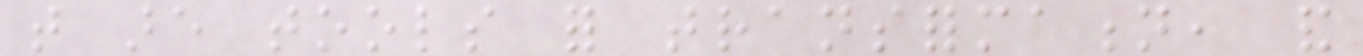that are tools for transformation, and
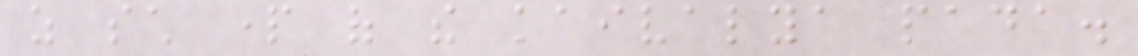as such part of the kaivalya pada.
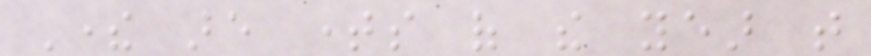There are times of the year that
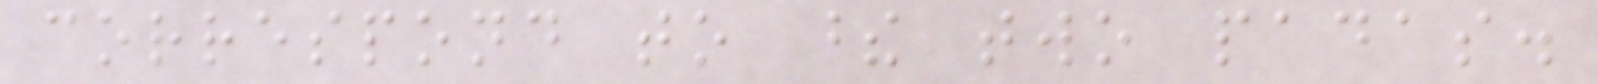correspond to these two padas.
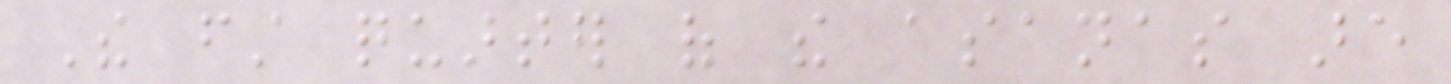The first quarter of the asanas are
